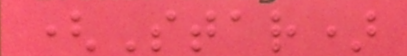(Star)
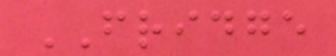FRIDGE
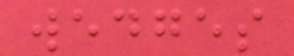wedges
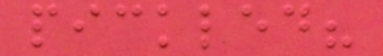pickled?
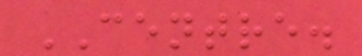CENTRE.
